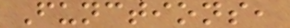Functions,
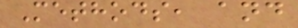Methods, and
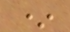*
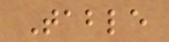Table
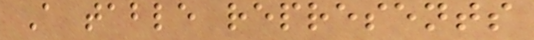A table represents
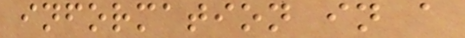information in a
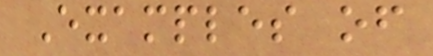Examples of
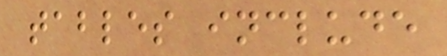tables include
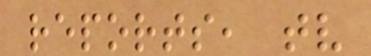reports, tv
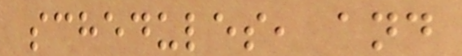schedules, and
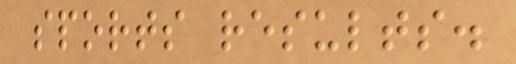sports results.
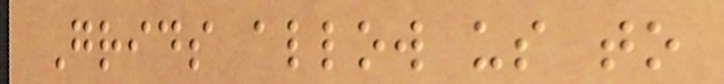Grids allow us to
